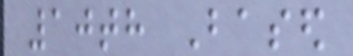10th Based
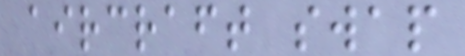aircraft swap
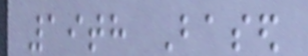19th Based
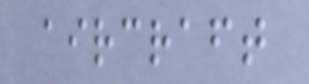aircraft
